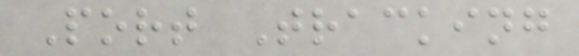Port Tracking
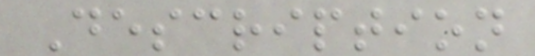Description
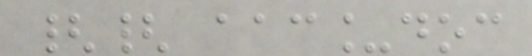{{ aac_doc
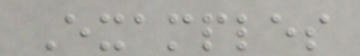Examples
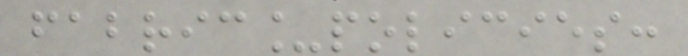fabric_policies:
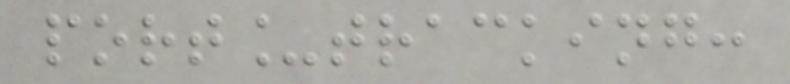port_tracking:
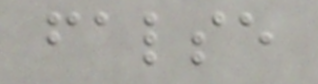false
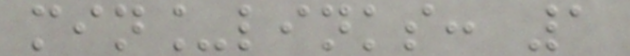min_links: 1
